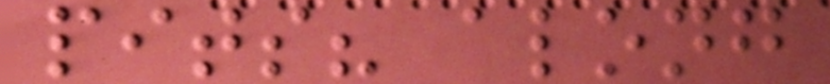pits? along
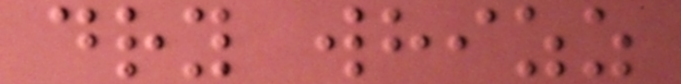dry whizz
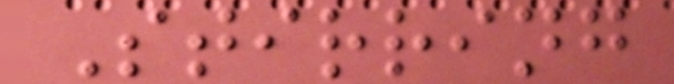Stirring
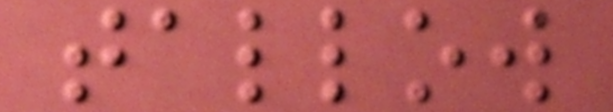tallow
